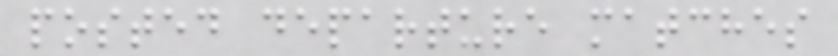posted departure matches
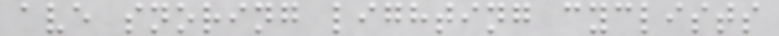ave snoring lighting cyclists
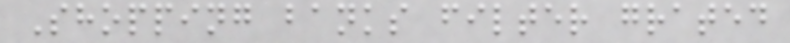Shopping banks filter grated
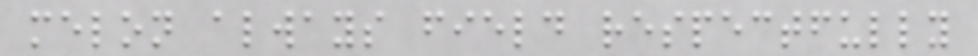melon always field respectfully
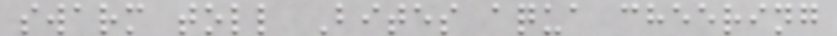swarm toll Bites aqua cheering
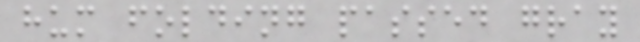hum folding passed gray
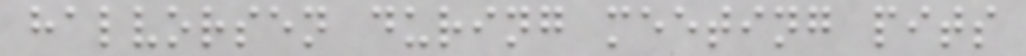halvorsen during meeting pits
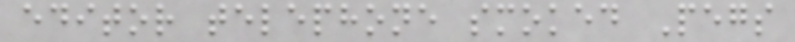editor telephone smoked Pegs
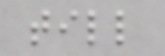till
